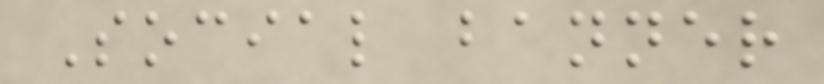Social banner
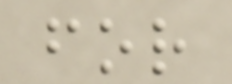for
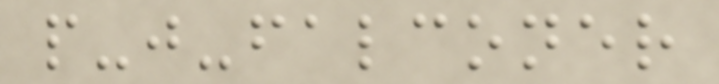p-j-falconer
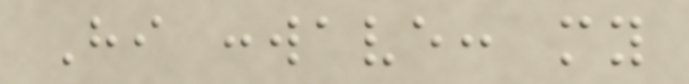Hi :wave: my
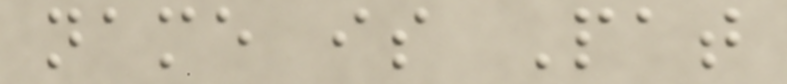name is Pat
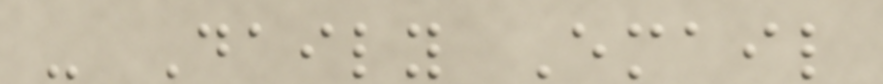- Daily Email
